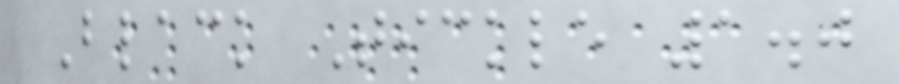Black Tickle 1.0
